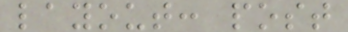layout: post
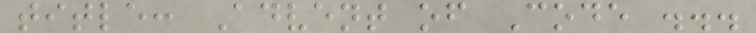title: Advent of Code ...
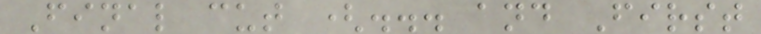Final cut (... and First
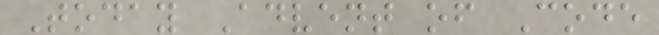Today Advent of Code
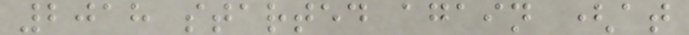2018 started again (at
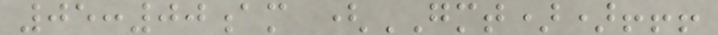05:00am (GMT))!!!
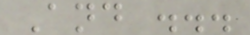And ...
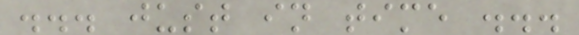... just in time ...
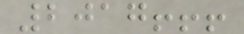2017!!!
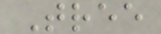Tree
